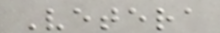Vetera
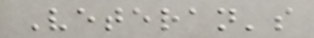Veteran's
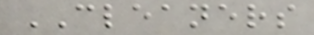CLEANERS
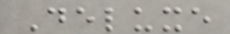Deluxe
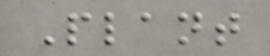Plant
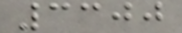3300
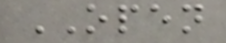OPEN
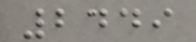2449
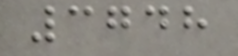3748
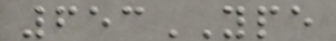653YPE
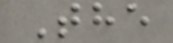The
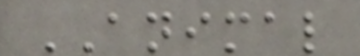ANIMAL
